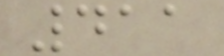411
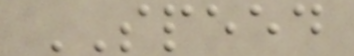SPEED
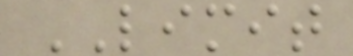LIMIT
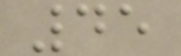45
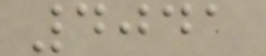4041
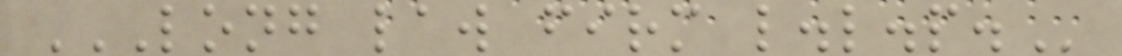LONG LAW FIRM L.L.P.
